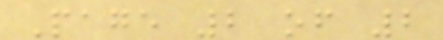Page 2 of 2
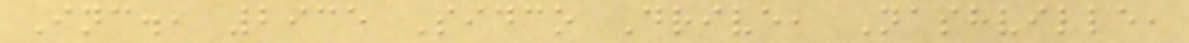Inc., 2935 Sidco Drive, Nashville,
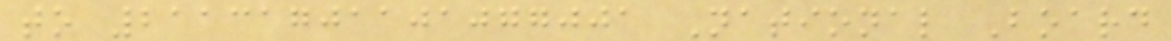to 21131701101077001 National Board
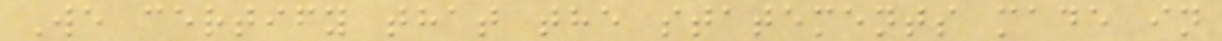We certify that the statements made in
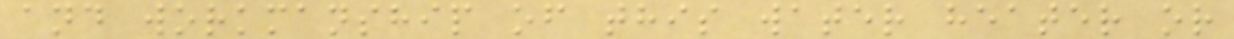and workmanship of this water heater or
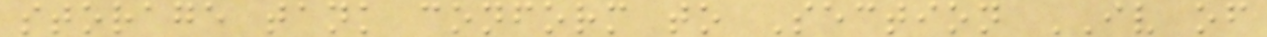storage tank conform to Section IV of
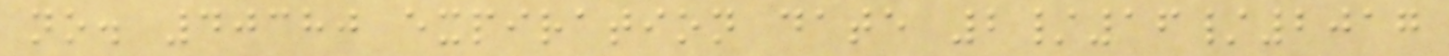no. 40380 expiration date 2/16/2017
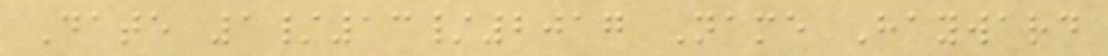Date 1/13/2017 Name Hayward
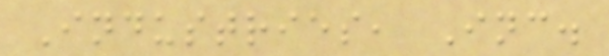Industries, Inc.
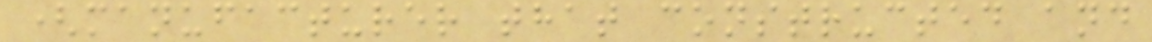(manufacturer that constructed and
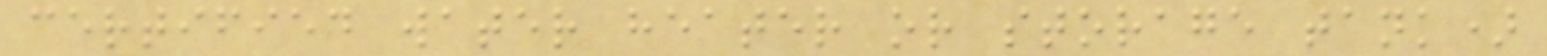certified water heater or storage tank)
